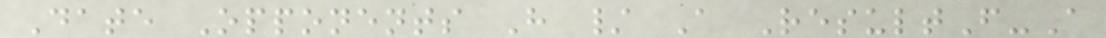Date Opponents H / A ResultF-A
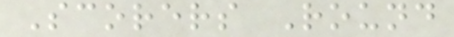Scorers Round
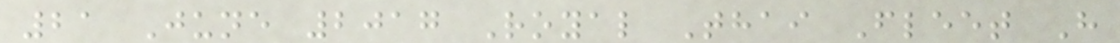21 June 2017 Royal Thai Fleet H
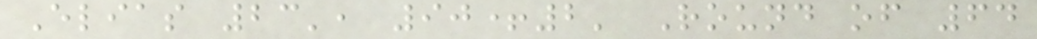Elias 23', 90+2' Round of 64
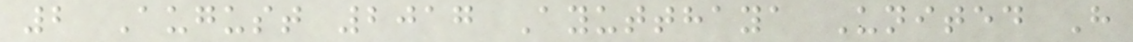2 August 2017 Ayutthaya United H
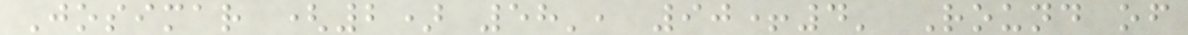Josimar (2) 58', 90+4' Round of
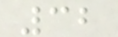32
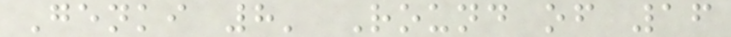Genki 8' Round of 16
